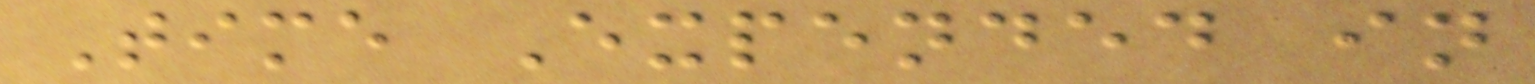Time Expended in
